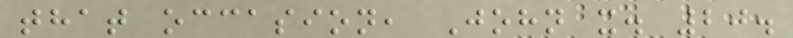that occasion, John x. 20.
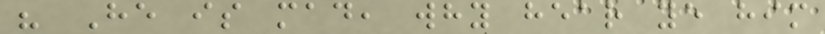" He is mad, why hear ye him
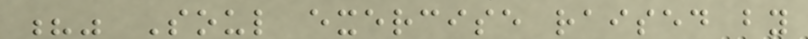?" Soul exercise raised by
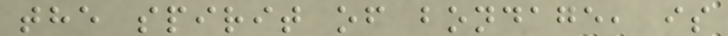the spirit of bondage, is
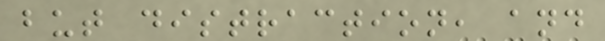but distraction, and
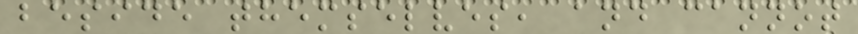beside themselves, and cannot
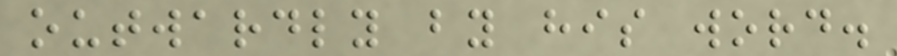outwardly by his word.
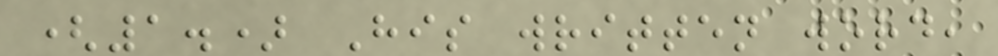(1.) His written word,
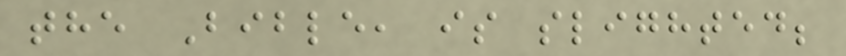the Bible, is slighted;
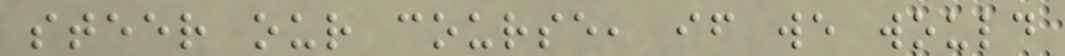steer our course, if we would
